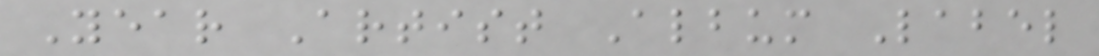Year Artist Album Label
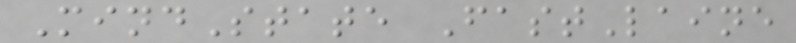MindState FastLaine
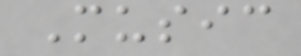Music
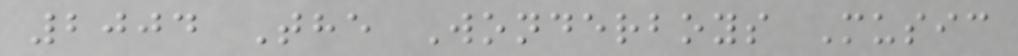2004 The Wonderboys Music
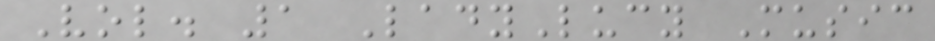Vol. 1 LadyLucy Music
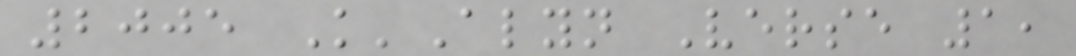2005 K'Alyn Verse 1,
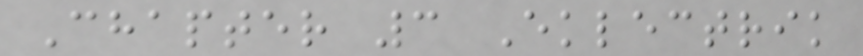Chapter 3 Eklectrik
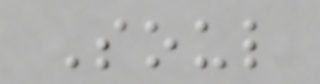Soul
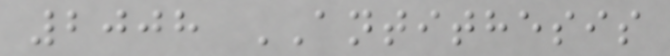2008 ANTITHESIS
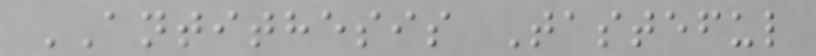ANTITHESIS Tasteful
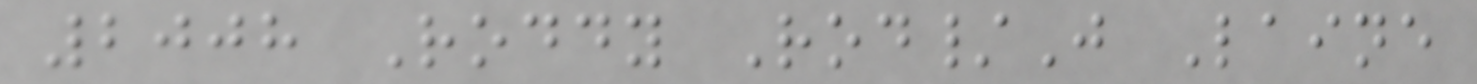2008 Roddy Rod/J Laine
